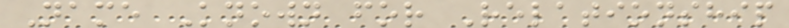Name Known for Relationship
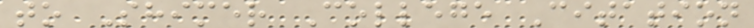to Shimer College Citation
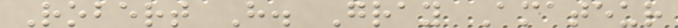Robert H. Gray Amateur
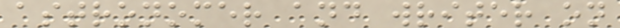astronomer and writer on
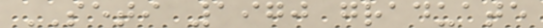SETI 1970 graduate
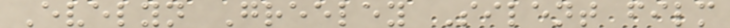Evelyn Greeley Silent film
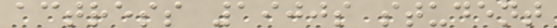actress 1900s student
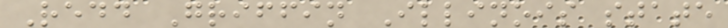Redd Griffin Illinois state
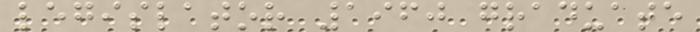legislator 1960 graduate
